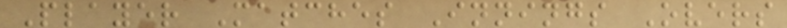Player Matches Innings Overs
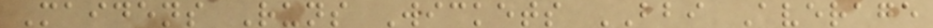Maidens Runs Wickets BBI Average
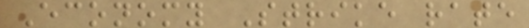Economy Strike rate
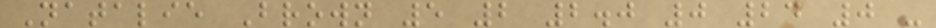Natalie Brown 5 2 2.0 0 24 0 -
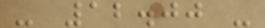- 12.00 -
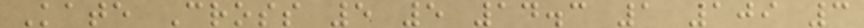Kate Cross 5 5 14.3 1 109 3
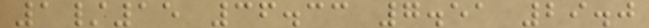1/15 36.33 7.51 29.0
